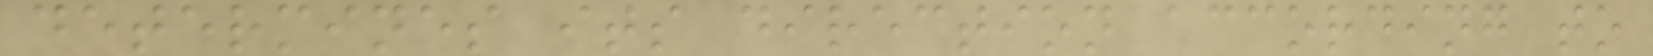determines its direction according to
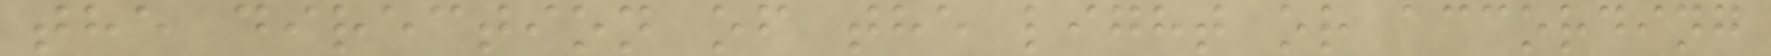the direction of the light or according
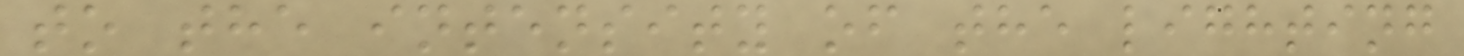to the intensity of the lighting
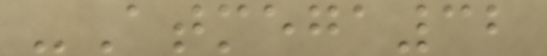-Atmega32
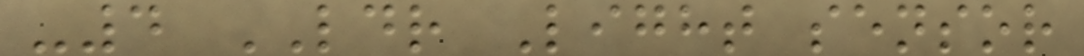-4 LDR Light sensor
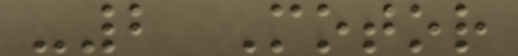-2 Motor
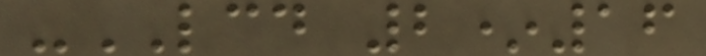-LCD 2*16
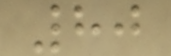80
